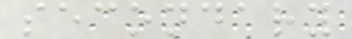secondary
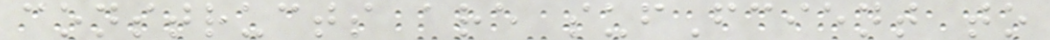constructs are sufFcient to
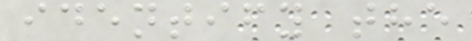identify the
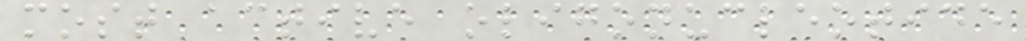most active oligonucleotide
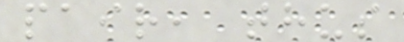pair, thus
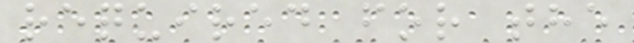required for the
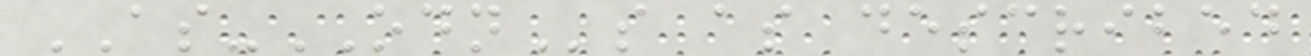AS-ODNs as described
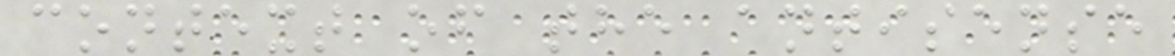context of the antisense
